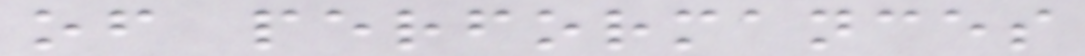of performances
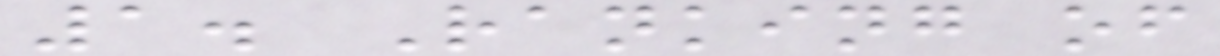1. Ranking of
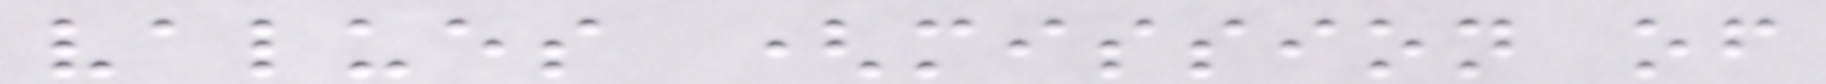values (mission of
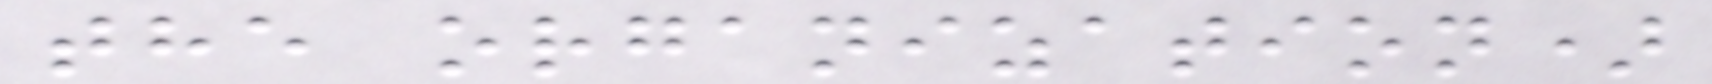the organization)
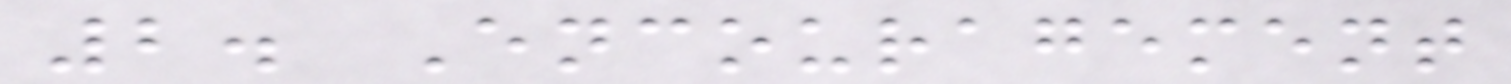2. Encouragement
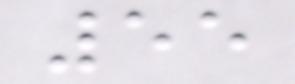55
